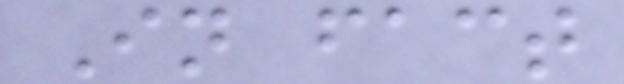In fact
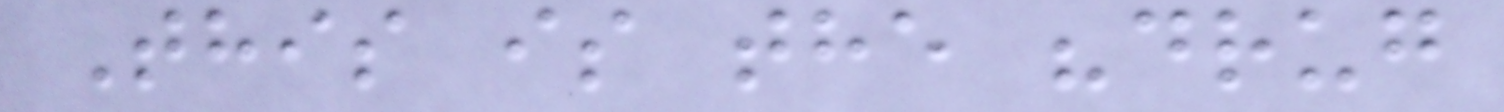This is the "drug
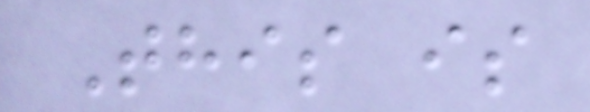This is
